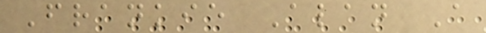Frankie Alan A
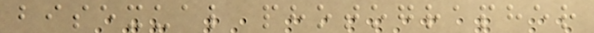bisexual photographer
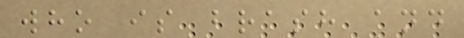who is brash and
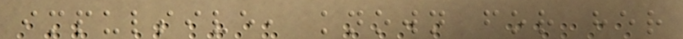impulsive, known for her
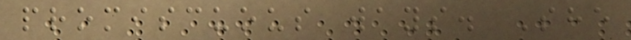promiscuous ways. She
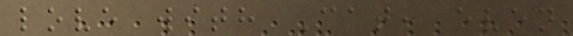love with Cat, even
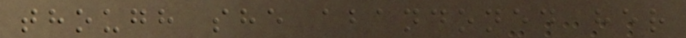though she abandoned her
